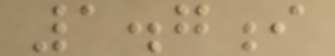1.7i
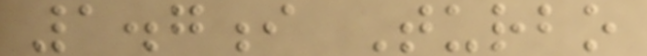1.7i Turbo
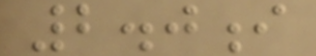2.0i
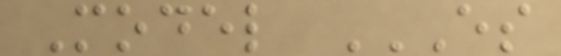Model ES
